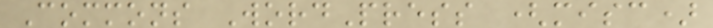Commons WordPress (misc)
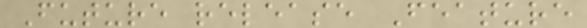Future release Feature
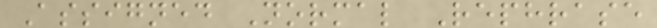Assigned Normal Rephrase
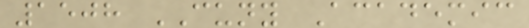1508 CUNY Academic
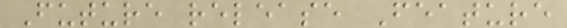Future release Feature
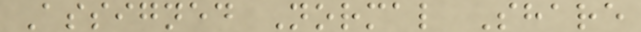Assigned Normal Share
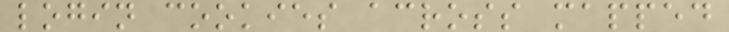login cookies across mapped
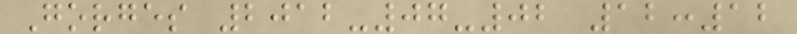Gorges 2012-07-02 12:12
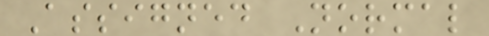Assigned Normal
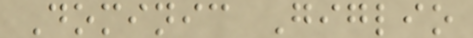Dominic Giglio
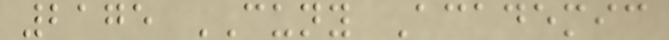2175 CUNY Academic
